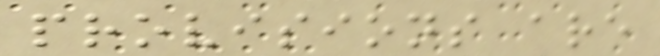provisions are
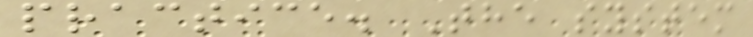practice. The system
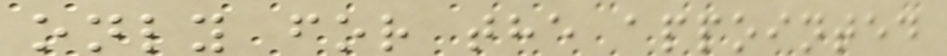only for the appointed
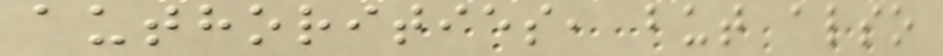authorities, but also
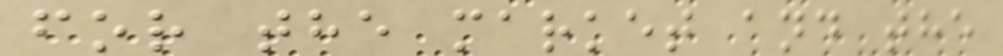for the market and the
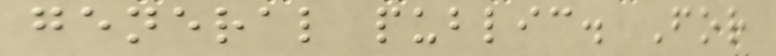general public. For
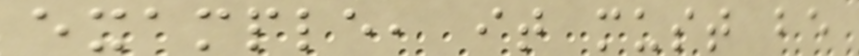example, it must be
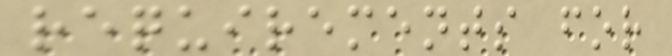requirements for
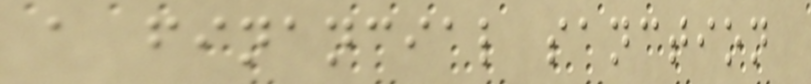a financial sanction
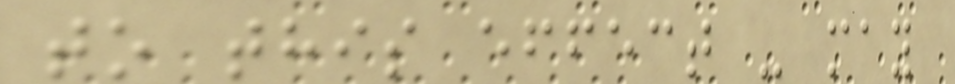to this effect - may
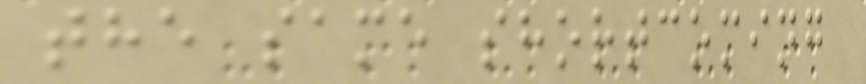the same shortcoming
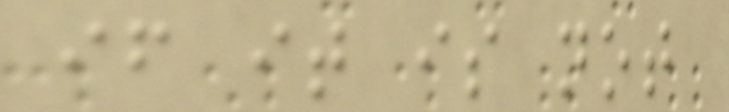if it is not
